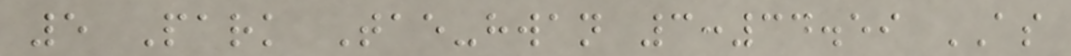5 Park Tae-hwan 3:34.59 AS
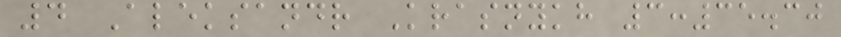4 Aleksandr Krasnykh 3:35.30
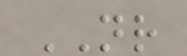NR
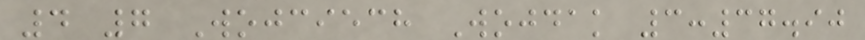4 7 Wojciech Wojdak 3:37.90
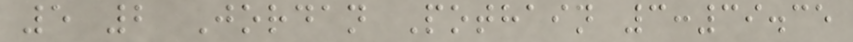5 2 Jordan Pothain 3:39.35
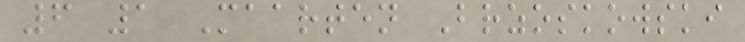6 1 Maarten Brzoskowski
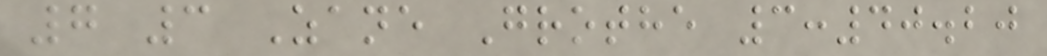7 3 Zane Grothe 3:40.20
